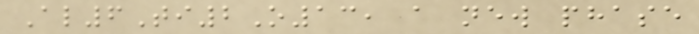Al6Ti2O13, a new phase
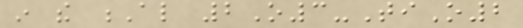in the Al 2O3-TiO2
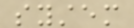system
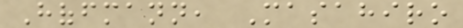Hoffmann, Masahiro
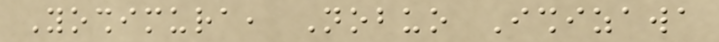Yoshimura, Nobuo Ishizawa
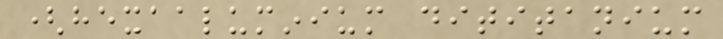(hexaaluminium dititanium
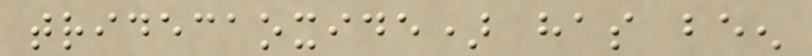tridecaoxide) has been
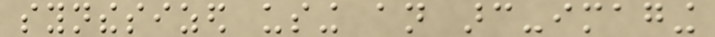synthesized using an arc-imaging
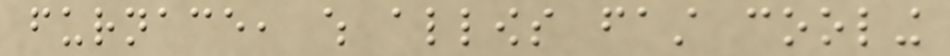furnace, which allows fast cooling
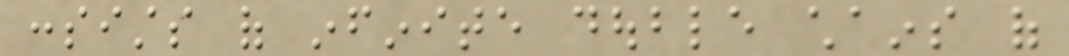consists of infinite double chains of
